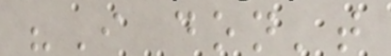"I don't
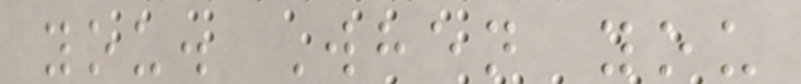you. When you
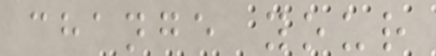change your
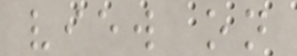view on
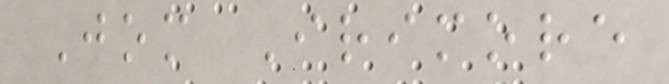Jom Irimore
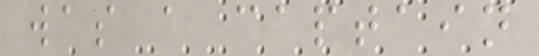was a captain
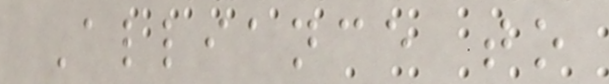Alliance to
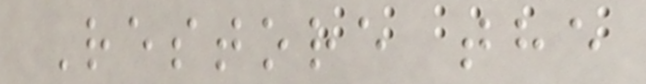Restore the
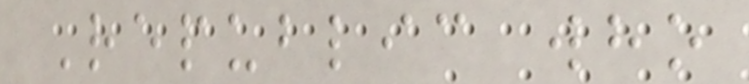Republic who
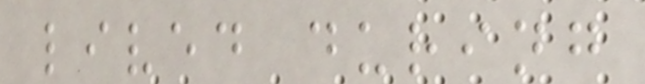lived during
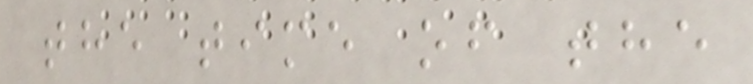the time of the
